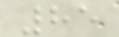85
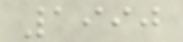1990
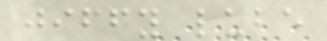jiffy lube
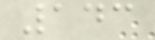143
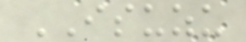ISUZU
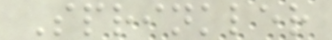Sprinkler
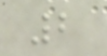2
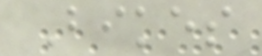Bikes
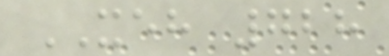XEH 728
